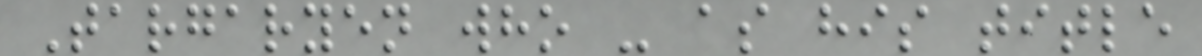Targaryen who - as his title
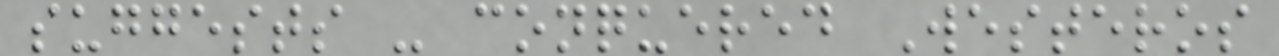suggests - conquered Westeros
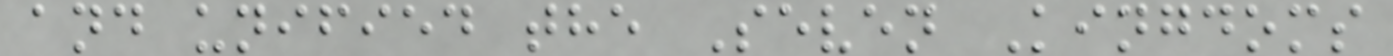and unified the Seven Kingdoms
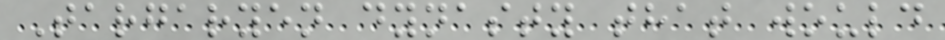Targaryen dynasty that would
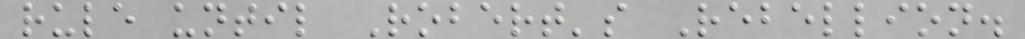rule until Robert's Rebellion.
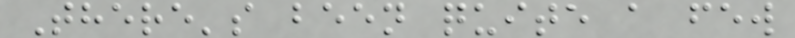There's been quite a few
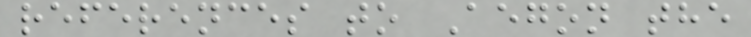references to Aegon the
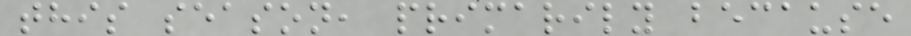this season, primarily because
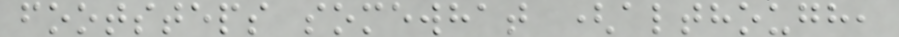footsteps somewhat (although,
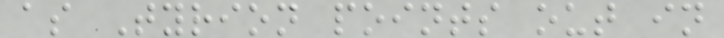as Tyrion points out in
